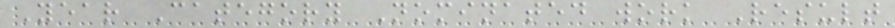Year Category Nominated work Result
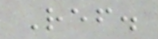Ref.
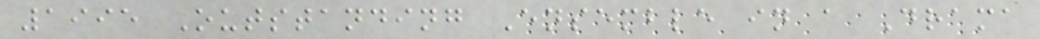1995 Outstanding Ensemble in a Drama
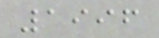1996
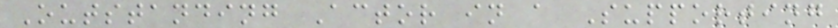Outstanding Actor in a Supporting
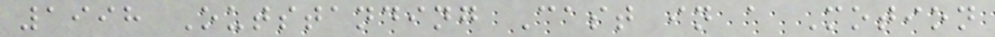1998 Outstanding Cast in a Motion
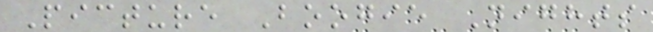Picture Boogie Nights
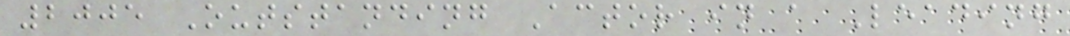2005 Outstanding Actor in a Leading
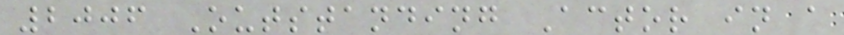2006 Outstanding Actor in a
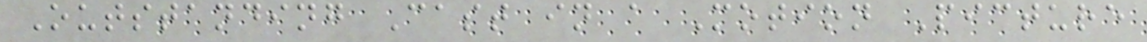Outstanding Cast in a Motion Picture
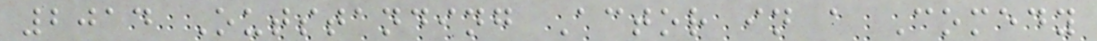2014 Outstanding Actor in a Comedy
